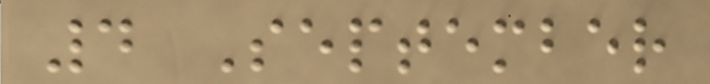4 September
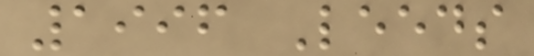1996 Leeds
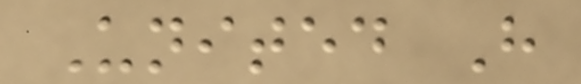United H
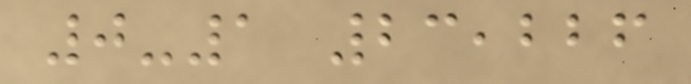0-1 23,226
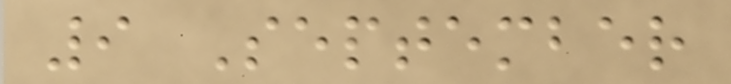9 September
